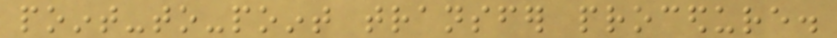point-to-point transfer procedure.
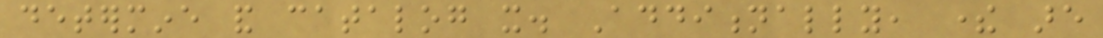determine and catalog it. Additionally, there are
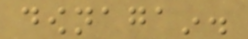downagain.
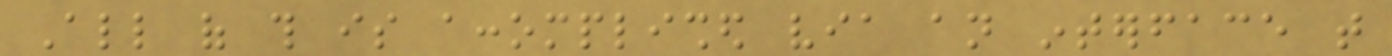All of this is accomplished via an interface that
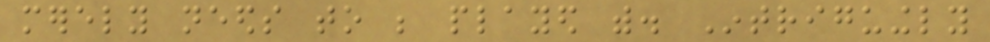merely needs to be played with. Intriguingly
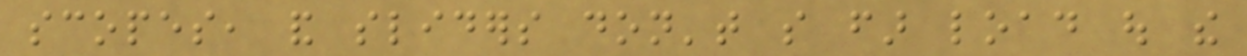scopes, and sliders don't so far load out the
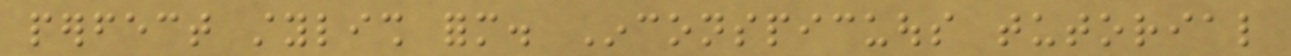perfect stylish form. Inconspicuous tutorial
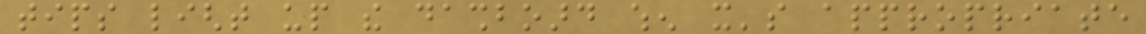tips light up the dashboard when it's appropriate
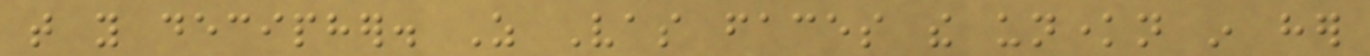that you decipher. As Vas faces the unknown in her
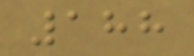188
